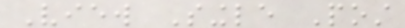View Single Post
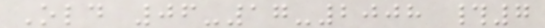Old 06-17-2008 #7
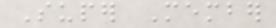Super Member
